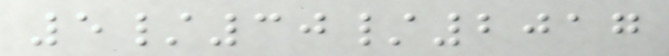5/30/2017
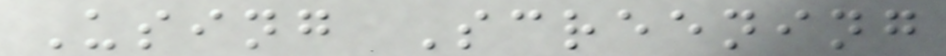Using Screening
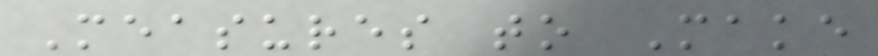Measures to Make
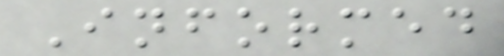Informed
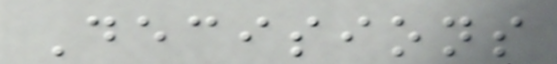Decisions
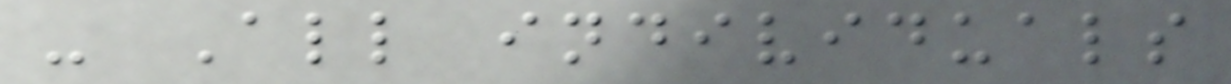- All individuals
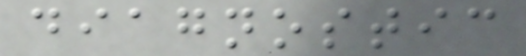diagnostic
